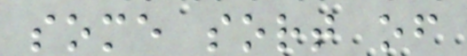some sort of
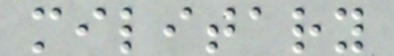military
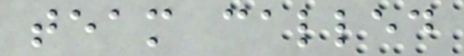team called
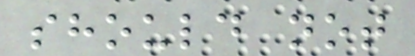should not
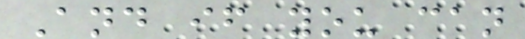And if you can
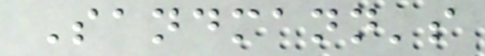Sandmann's
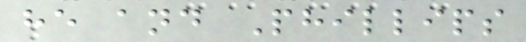he and Phillips
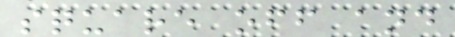square off and
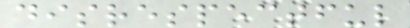disrespectful
